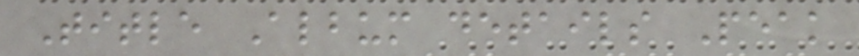Title Album details Peak
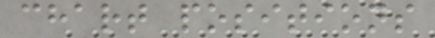chart positions
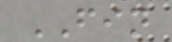FIN
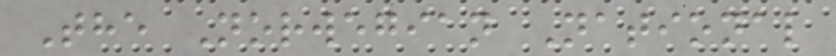The Norwegian National
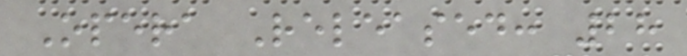Opera Released: 28
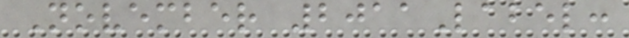November 2011Label:
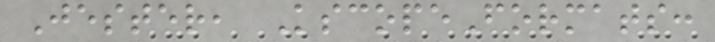Jester, KscopeFormats:
